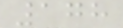178
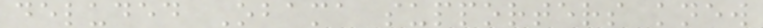deluded Obama supporters knew
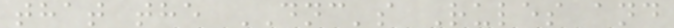that the DNC's Rules and
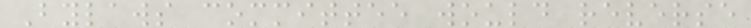Bylaws committee would reverse
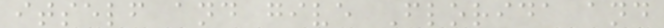itself and give Florida and
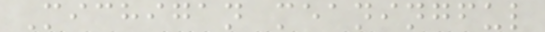Michigan meaningful
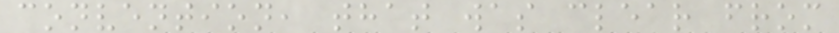convention, that was clear from
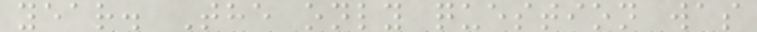year. The only question was
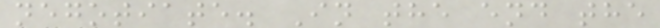negotiate. In the end the
